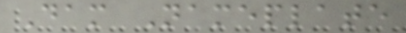Dam Nameplate
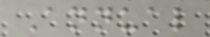Annual
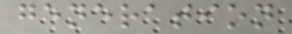generation
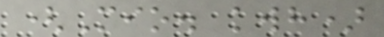(Mio. kwh)
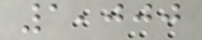1,000
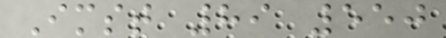Imst 89 550
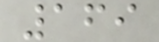169
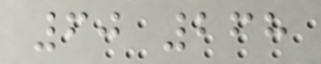60 268
